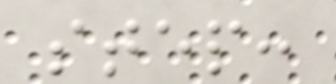step:
